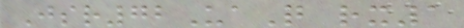Jsr72UaQ rx1
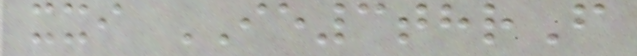xxi IE3thrF
